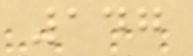147
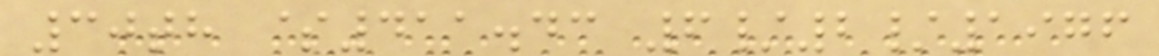30th $411.43 6/2/1976
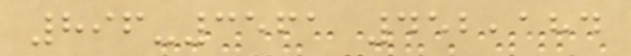896-3561 452,184
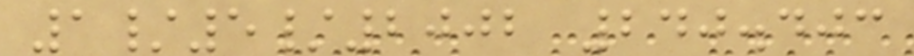1/5/2002 240.403
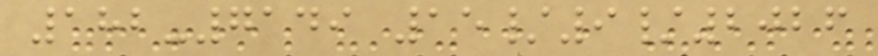182-7149 15/9/2026
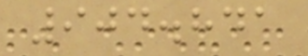904.841
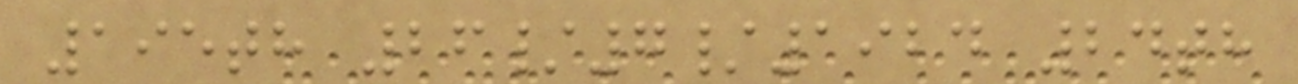195th 26/7/1924 24th
